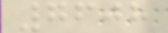7608
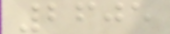2605
